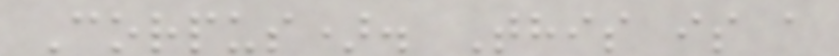Corpus). This is a
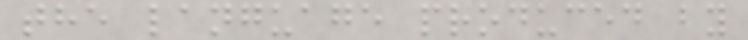the language produced by
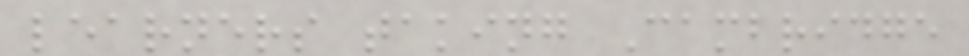learners taking Cambridge
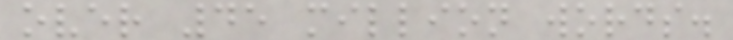over 45 million words.
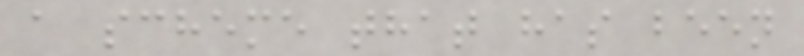a scheme that has been
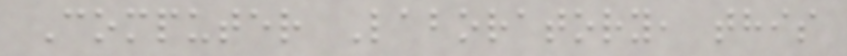Computer Laboratory, this
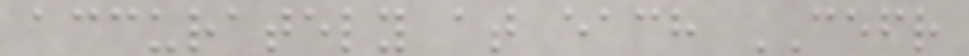accurately at each CEFR
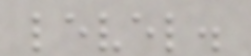level.
